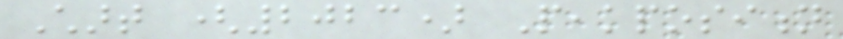Chart (2023) Peakposition
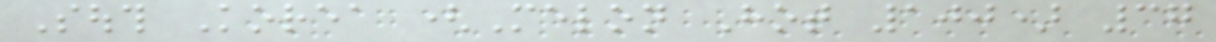South Korea (Melon Hot 100) 37
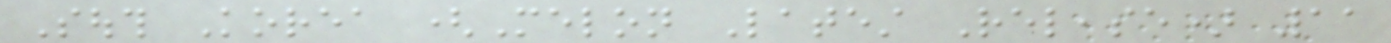South Korea (Melon Latest Release) 11
